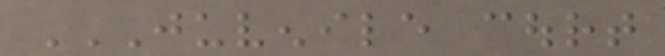JUVENILE COURT
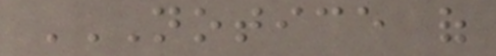NOTICE OF
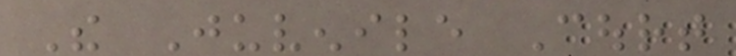The Juvenile Court
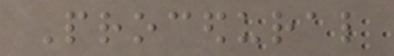Procedural
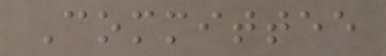Committee
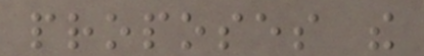proposes the
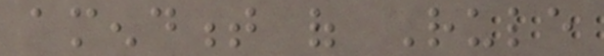amendment of Rule
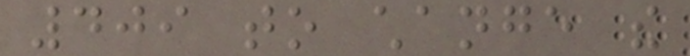409 to change the
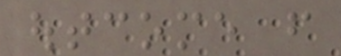outcome from
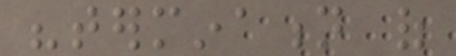"termination of
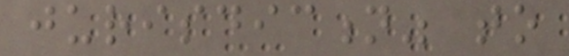jurisdiction" to
